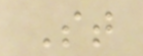St
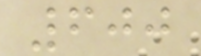600
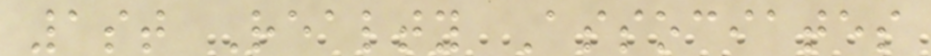1st Realty Associates
